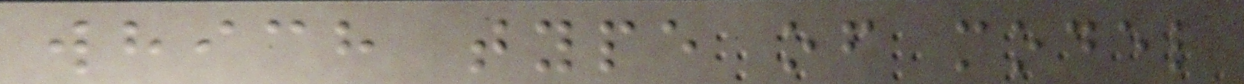which type of model
